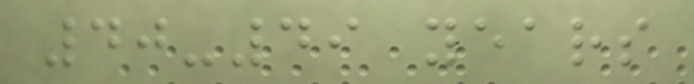40-49 years
